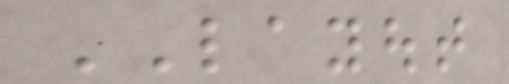LAYOUT
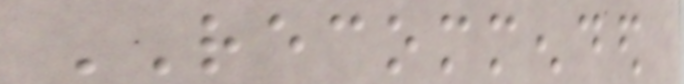RECOMMENDED
